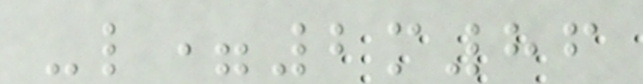-l=2m86
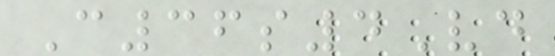C36s4Vd
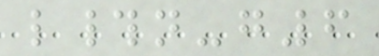l#n-g6
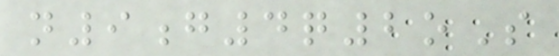n9g4q2oS
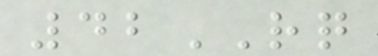42RQ
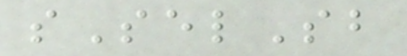sSelSb
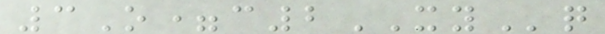3O=c2XYq
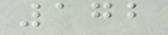172
